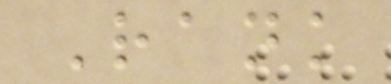Rank
